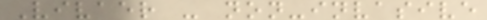Vivaer - non-invasive
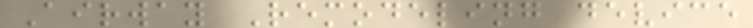Airway Remodeling device
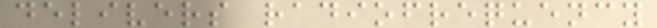delivers radiofrequency
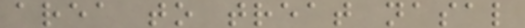area to treat nasal
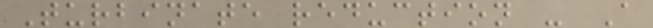Turbinate reduction - A
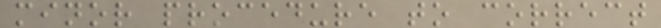minor procedure to correct
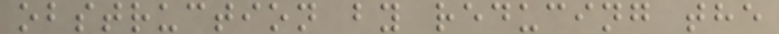obstruction by reducing the
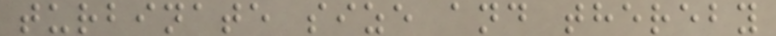turbinate size and thereby
